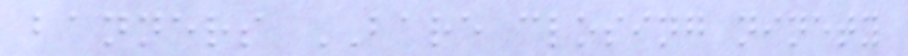banners BARE closing ninety
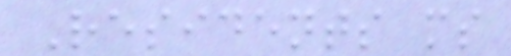Residents ms
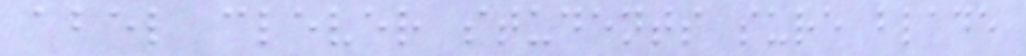abel clever students sure blade
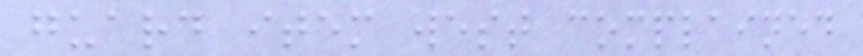guard item west complained
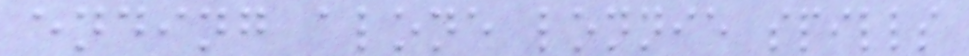ending alone lonnie spills
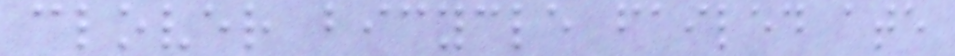clover bicycle failed ate
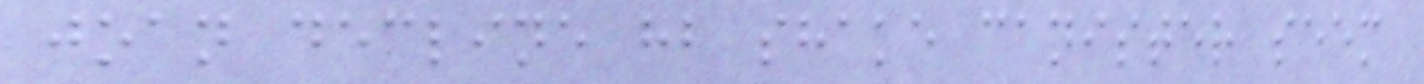joan decline hb shake canister seem
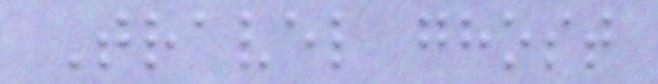Travel ghost
